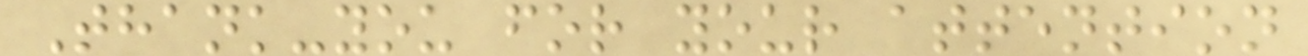Thank-you for your attention
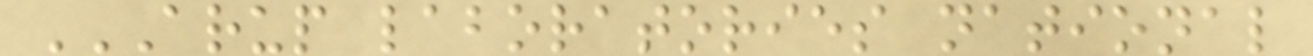ARUP LABORATORIES NATIONAL
